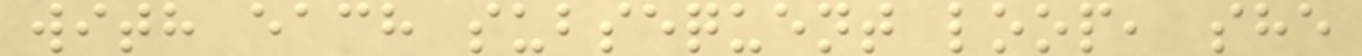with each subsequent loop, she
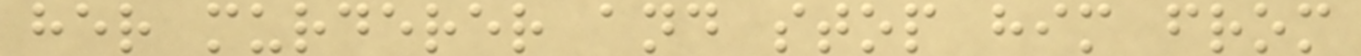her murderer and stop him from
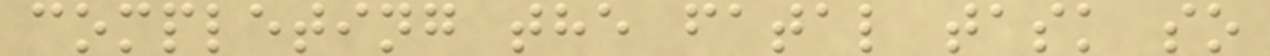completing the fatal task so
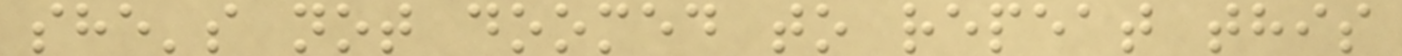she's not doomed to repeat this
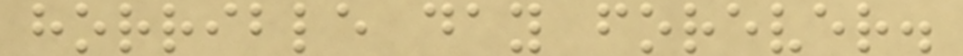horrible day forever.
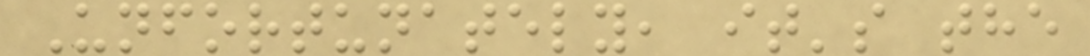Unfortunately, it's the
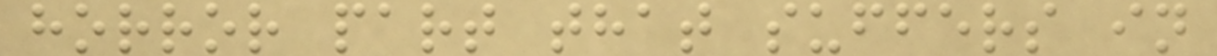horror part that suffers in
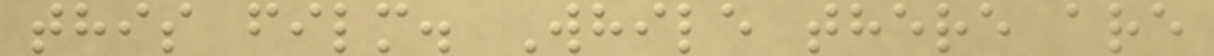this film. While there are
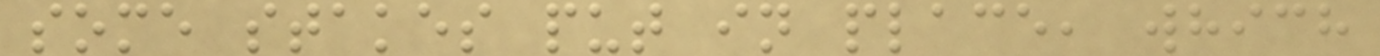some stakes put in place, which
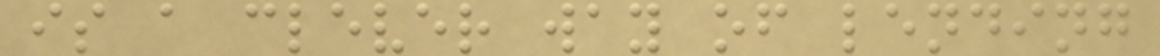is a clever way of lending
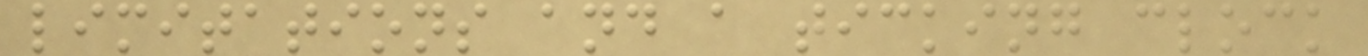limitations and a ticking clock
